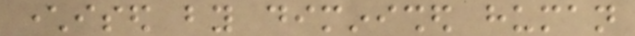characterised by diminished human
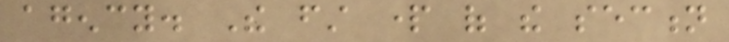agency. The first part of the section
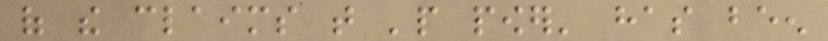of the claims that 'people power' has been
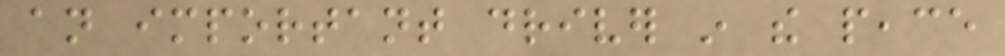an important driver in the peace
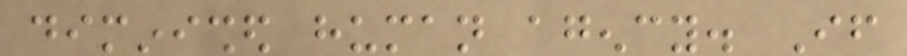diminished human agency. If
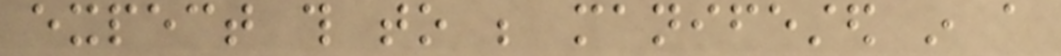expect this to be manifested in a
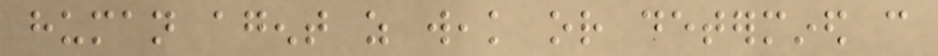human agent as weak or determined can
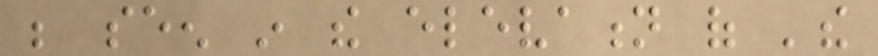be seen in the elevation of 'the
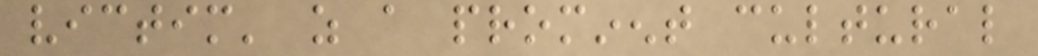victim' as a prominent cultural
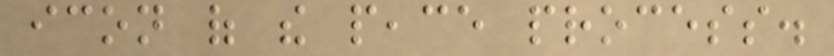icon of the peace process.
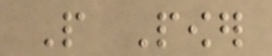People Power
